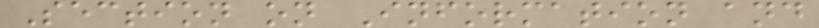Section on Information and
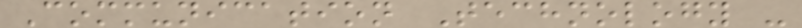Communication Technology -
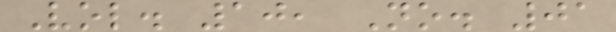Vol. 10, No. 01
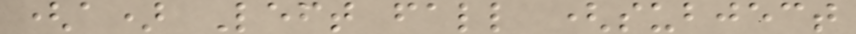(a) Left fall (subject
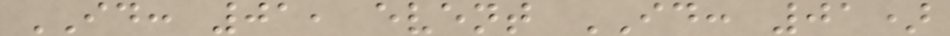ID: 01, event ID: 01)
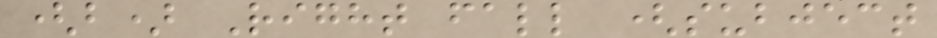(b) Right fall (subject
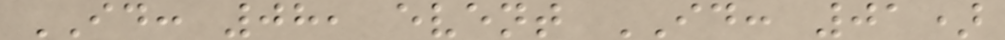ID: 08, event ID: 01)
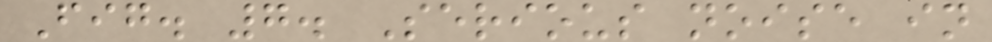Fig. 7. Serious noise in
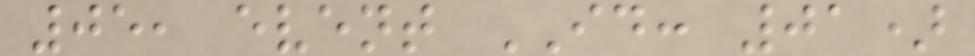05, event ID: 01)
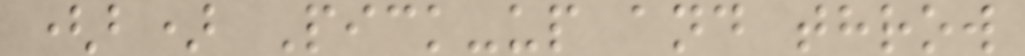(b) Pick-up and throw
